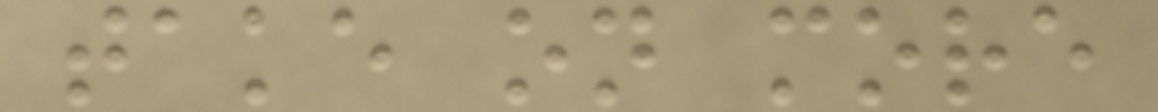take on more
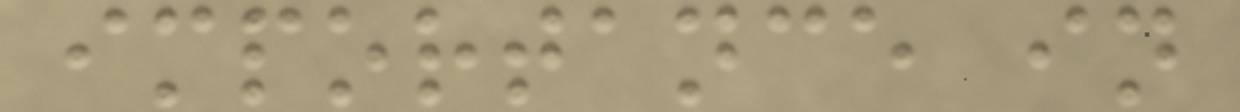importance in
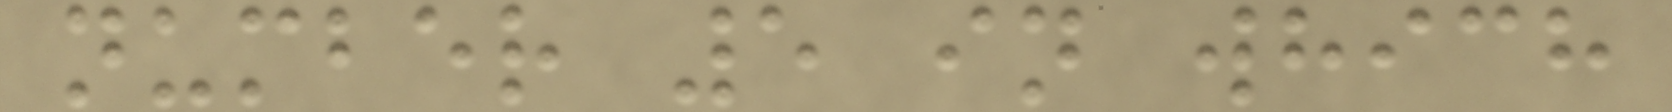number 5 in which
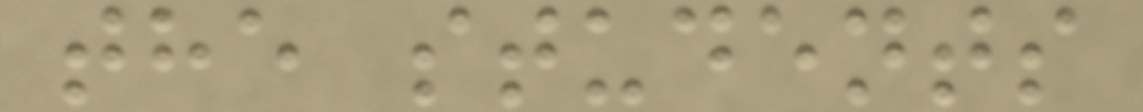the students
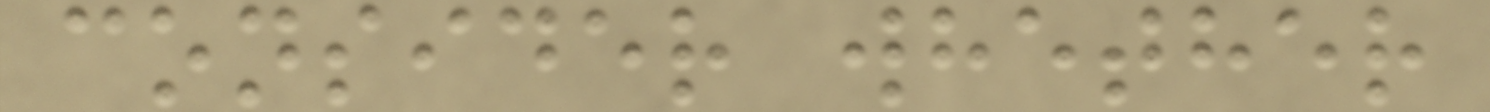consider whether
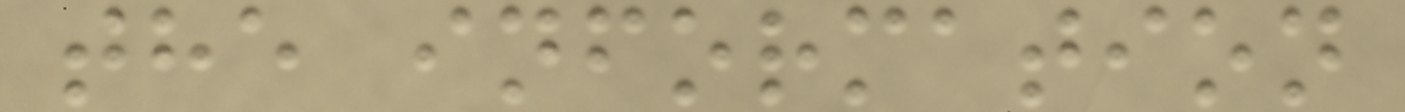the information
